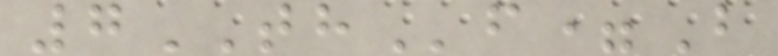7THf=B
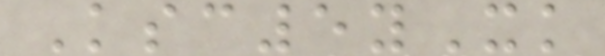Ksc5yXk
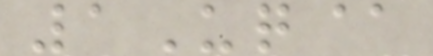1Uq@
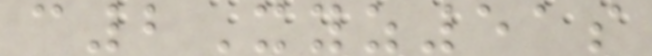c2Xyz51s
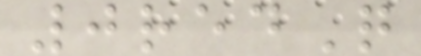0redQ
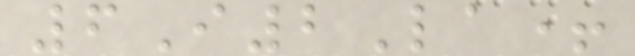6I2La+
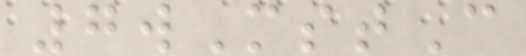7wMstC
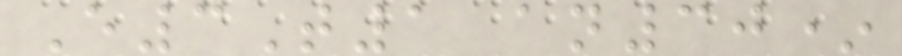E3T1 an30*
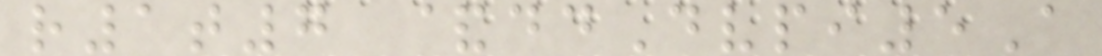r1t7 &ddDvpi5A
